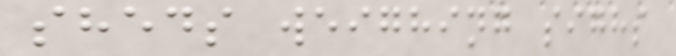sheds weighing sighs
